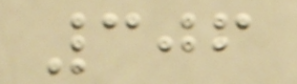306
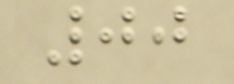00
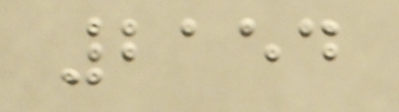2154
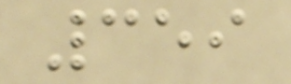359
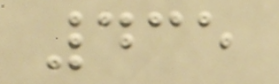435
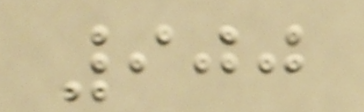900
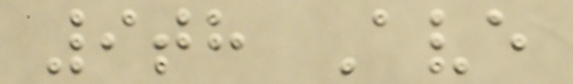9th Ave
